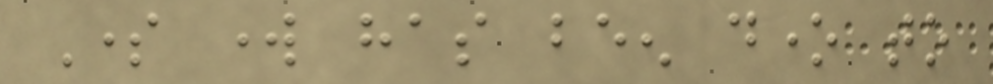Some work has been done to
